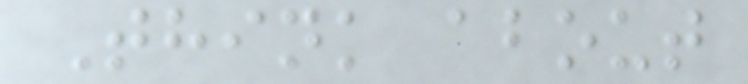Think about
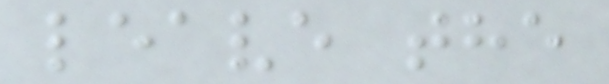leave the
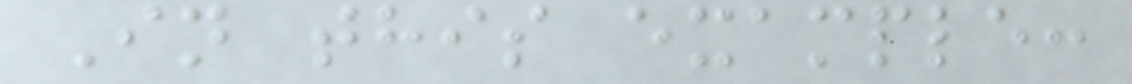In this example:
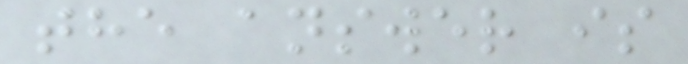the answer is
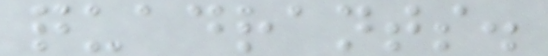quadrants.
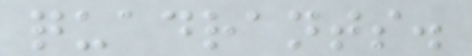quadrants.
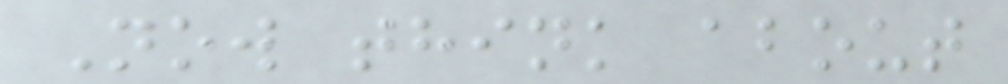Now think about
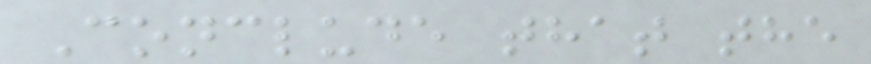Conclude that the
